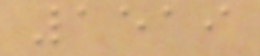1519
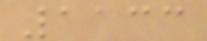1133
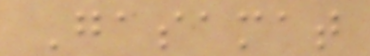Gasamat
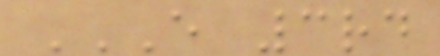E 3RD
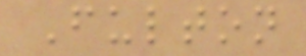Fulton
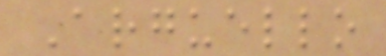Arguello
